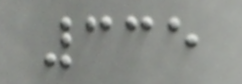335
